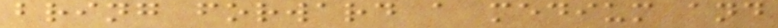bring forward a medium and
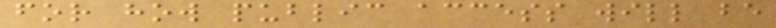for how public access will be
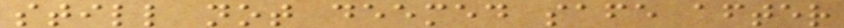still not deemed safe after
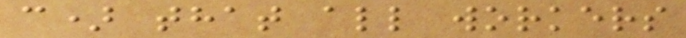c) that all workers
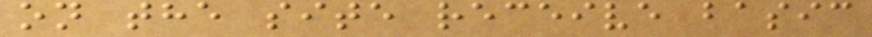on the site receive basic
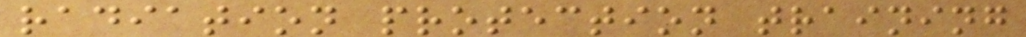radiation protection training
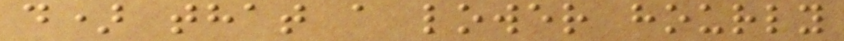d) that a lower hourly
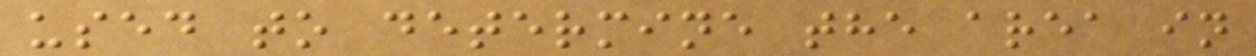used to determine the area in
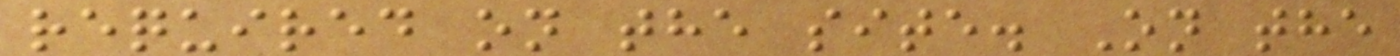required on the site. On the
